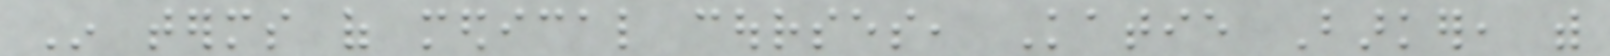In terms of medical courses, Katie Barker, with
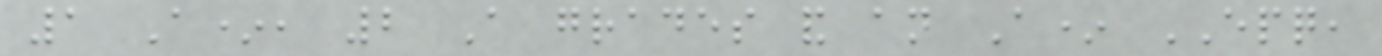1 A*, 2 A grades and an A* EPQ,
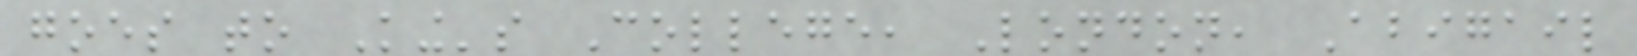goes to King's College, London, Abigail
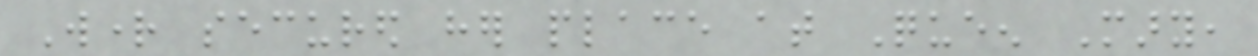Wright secured her place at Queen Mary,
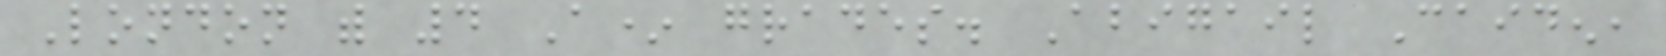London with 4 A* grades. Abigail Caiden,
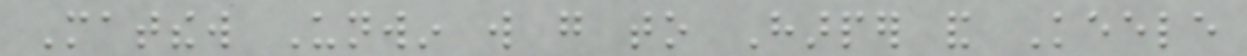Matthew Unwin will go to Harper and Keele
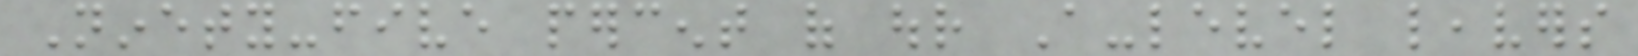Ninety-five percent of our A-level leavers
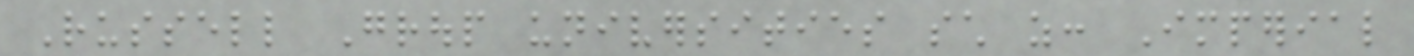Russell Group universities such as: Imperial
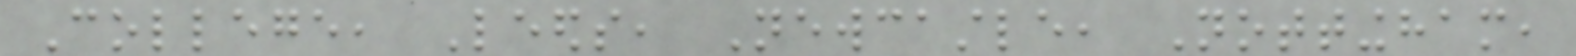College, Leeds, Newcastle, Nottingham,
